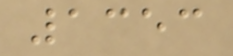1353
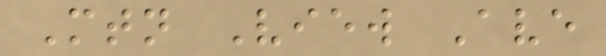Mtn View Ave
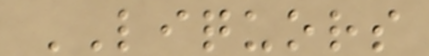LIQUORS
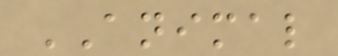ANIMAL
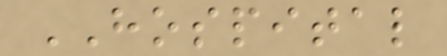HOSPITAL
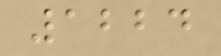1224
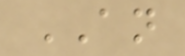AN
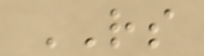RS
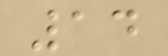14
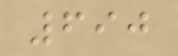690
